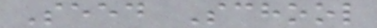Seed School
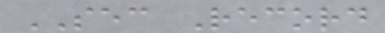SEC Record
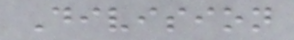Division
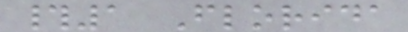#1 Florida
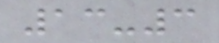13-3
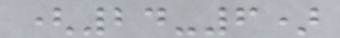(24-6)
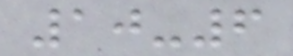10-6
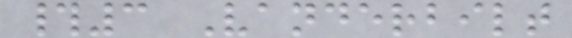#3 Vanderbilt
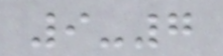9-7
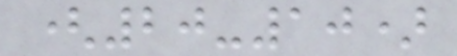(20-10)
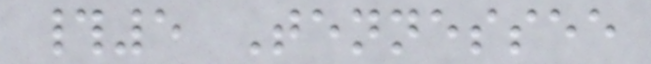#5 Tennessee
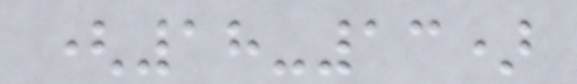(18-13)
